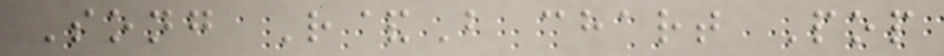Song R&B chart Pop
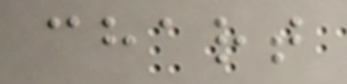chart
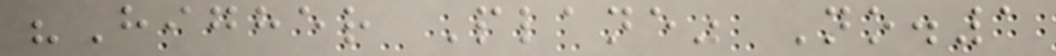"Higher Plane" No.1
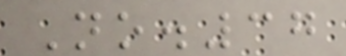No.37
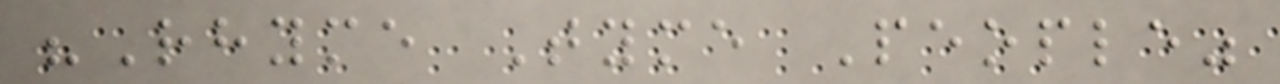"Rhyme Tyme People"
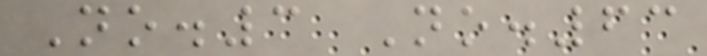No.3 No.63
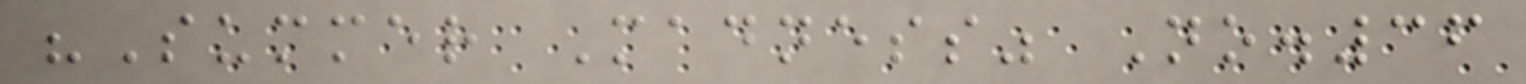"Summer Madness" No.36
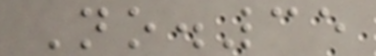No.35
